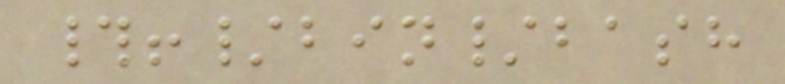#!/bin/bash
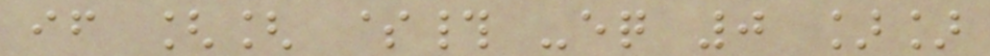if [[ $# -eq 0 ]]
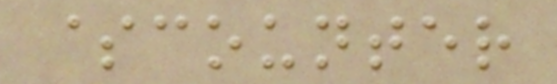$counter
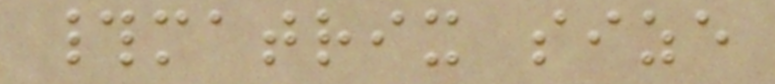#matrix size
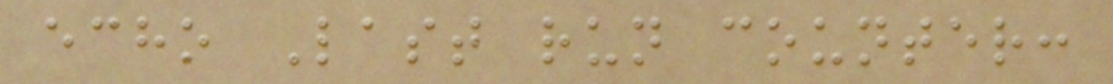echo Last run counter:
